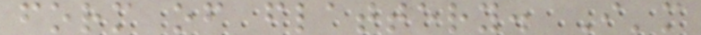form of flattery. I'm
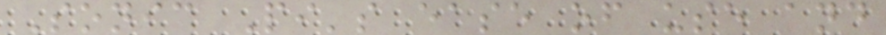Sonic Pi's ease of use and
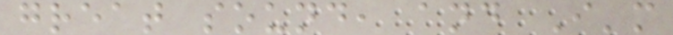great sound, and I'm
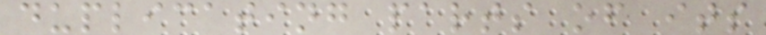duplicating parts of its
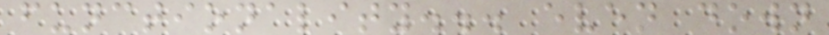functionality... even down
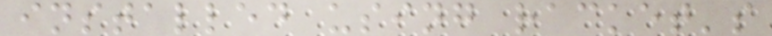installed using racket's
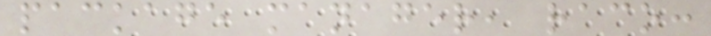package manager, raco:
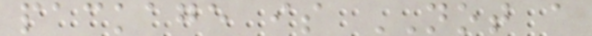package is NOT a
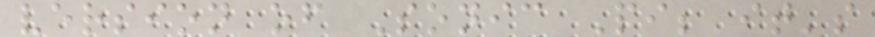version of Sonic Pi; it's
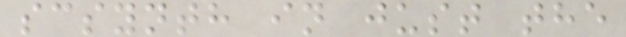scsynth in just the
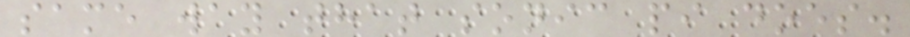same way that sonic pi does.
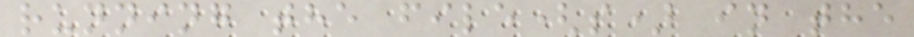running the file(s) in the
